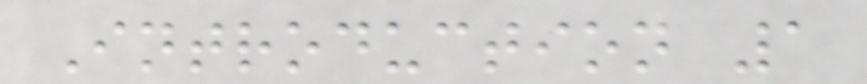Introduction 1
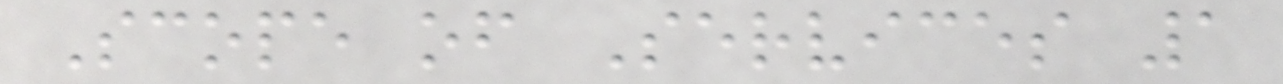Scope of Services 1
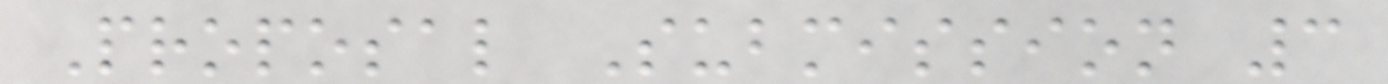Proposal Submission 3
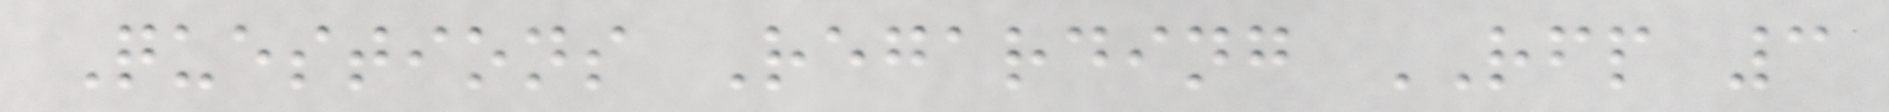Questions Regarding RFP 3
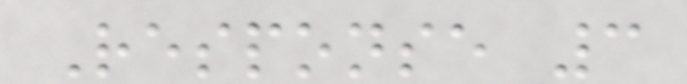Response 3
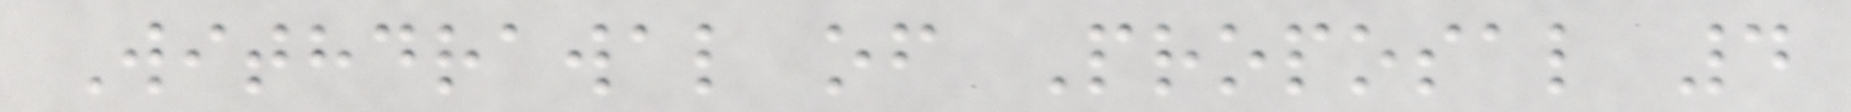Withdrawal of Proposal 4
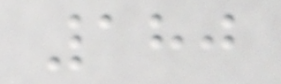180
